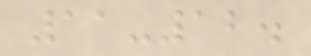11-12.
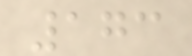173
